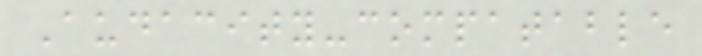Audacity-compatable
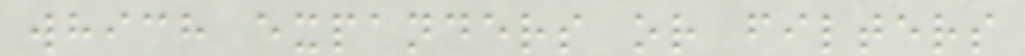which expanders or filters
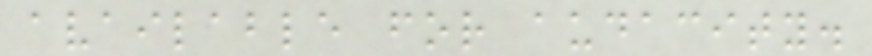available for audacity.
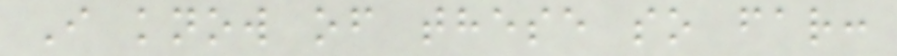I know of these so far:
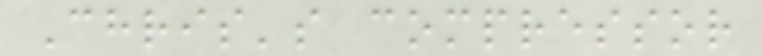Chris's compressor
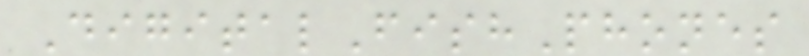DigitalFishPhones
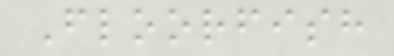Floorfish
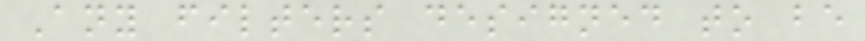Any filters designed to be
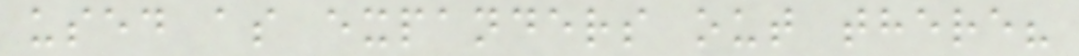used as expanders out there?
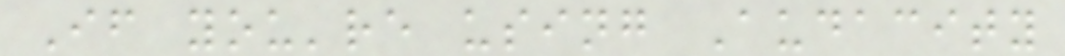If you're using Audacity
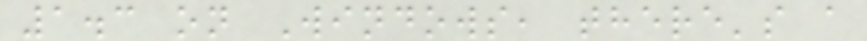1.3 on Windows, there's a
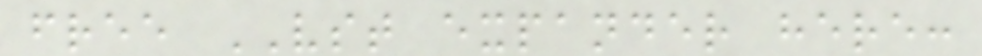free VST expander here:
